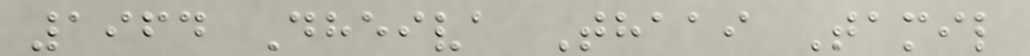1964 Dheiva Thaai Tamil
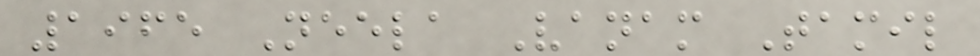1965 Neela Vanam Tamil
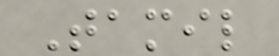Tamil
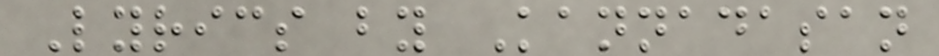Lyrics by Kannadasan
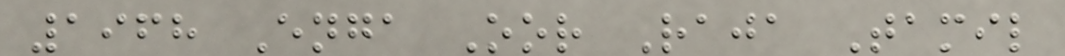1968 Enga Oor Raja Tamil
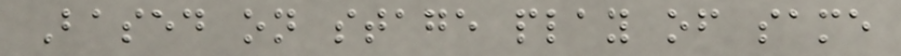Based on stage play of same
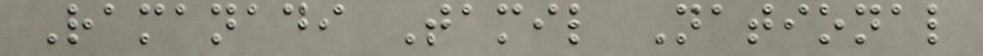Ramanadi Tamil National
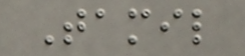Tamil
